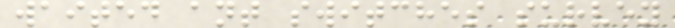waited ant switches survey
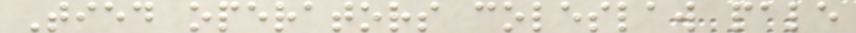Tied operators coleslaw pale
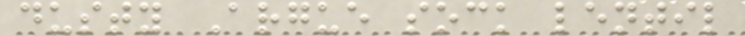dusty Argue sock lentil
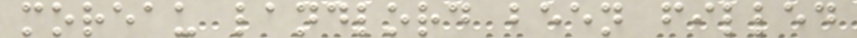moreau landlord been filled
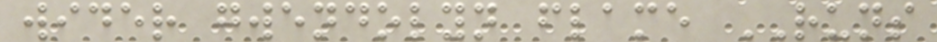wider gwendolyn flame RUNS
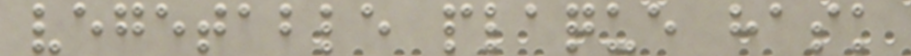vegetable plaque hask
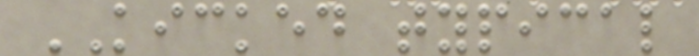KICKED typical
